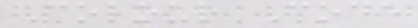Colour Code
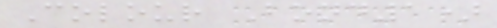Colour Bond1)
